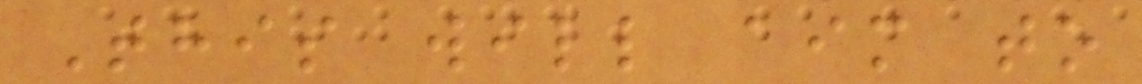This will aim to
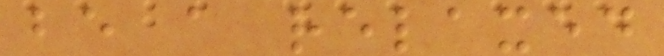be a relaxed
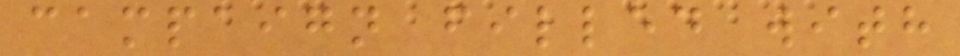campaign filled with
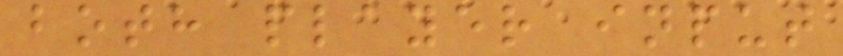both player input
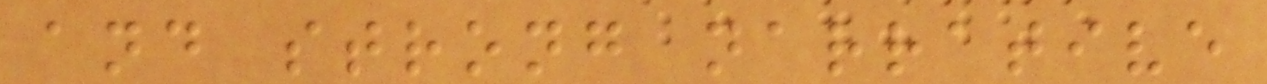and strong narrative
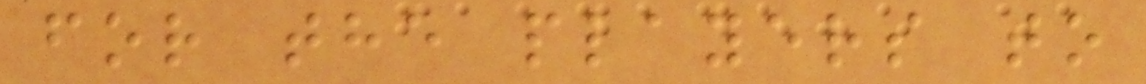for the players to
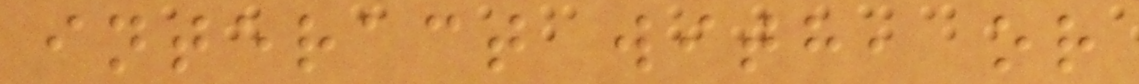interact with, or
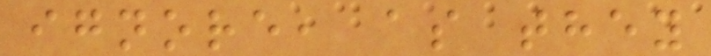ignore, as they
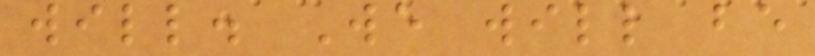will. We will be
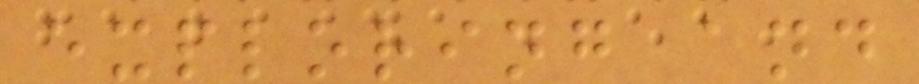exploring and
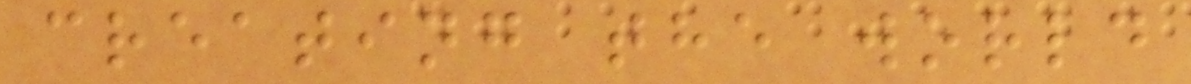creating the world
